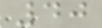40
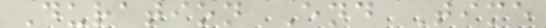Duration End Time
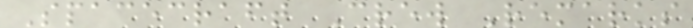Spacecraft Crew Remarks
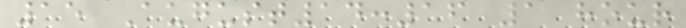15 August14:16 1 hour
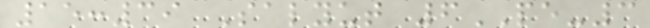15:39 Salyut 6PE-3
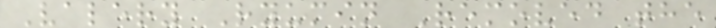Valery Ryumin Removed the
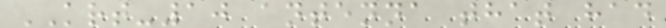KRT-10 antenna that had
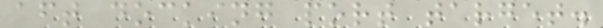aft docking port target.
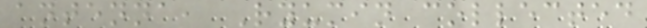antenna, Ryumin collected
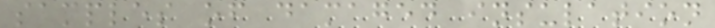samples of damaged insulation
